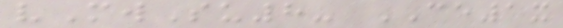vMwSu8- CE1x
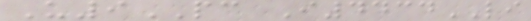U9PC I4434LI
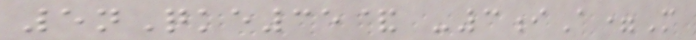5nQke35& -3iA=M
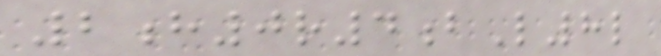2h0r4bL8l
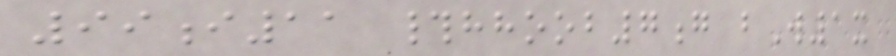99i11 #hhoob7g bW1x
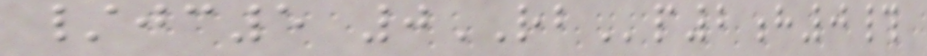/jc5 0RBp2h0#
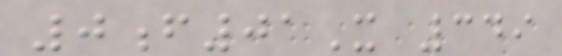0f01X 349
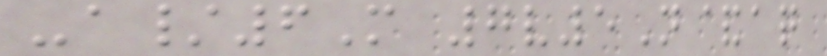-a/6M 7v5N&aq
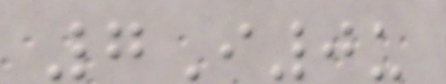7I0u
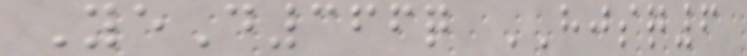YeD366q HJSQ6
